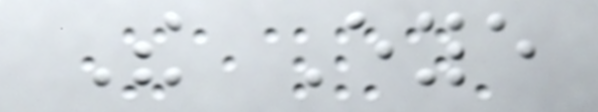The Eye
